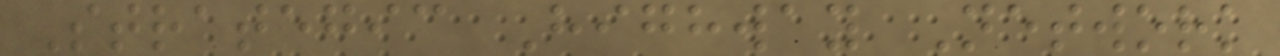Strategic Highway Network
